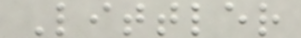Littler
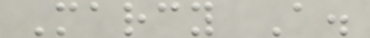Marcy A.
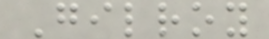Gilroy
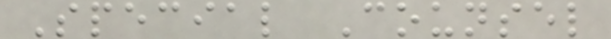Special Counsel
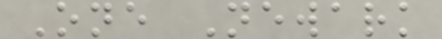One Newark
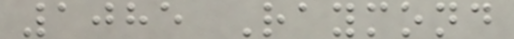1085 Raymond
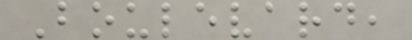Boulevard,
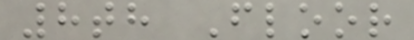8th Floor
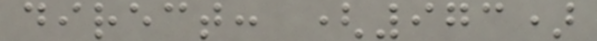direct: (973)
